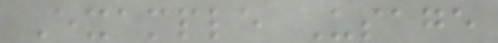Example Usage
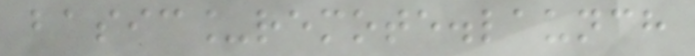basic_remote.launch
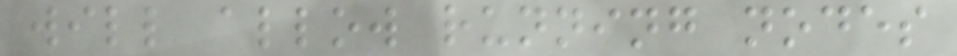will allow running nodes
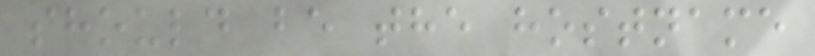should be the hostname
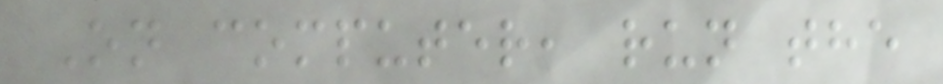On computer, run the
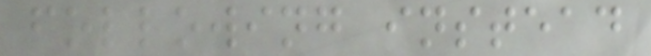following instead
